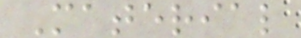Material
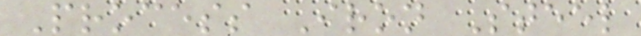Process Iron Steel
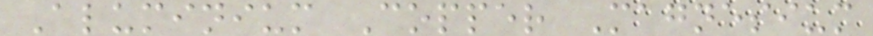Aluminium Copper Magnesium
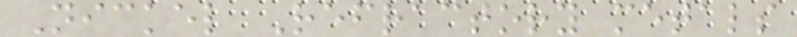Nickel Refractory metals
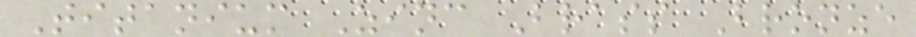Titanium Zinc Brass Bronze
